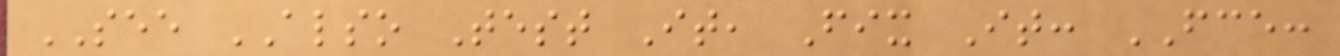SEE ALSO Test It, Fix It: FCE:
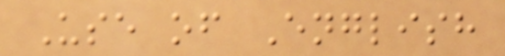Use of English
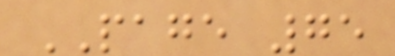PAGE 75
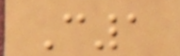C1
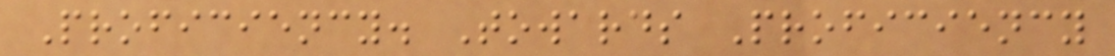Proficiency. Towards Proficiency
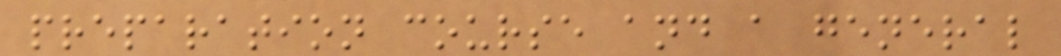preparation course and a general
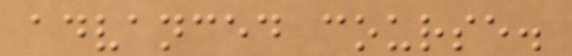advanced course.
